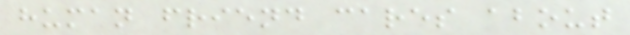human friend cares about
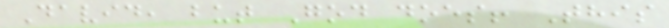David, but God does! This
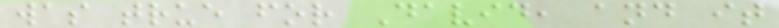was true for David, and it
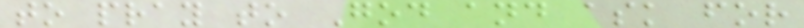to pray to God and ask for
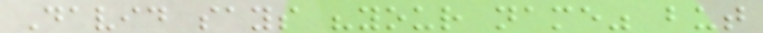David says "your name" but
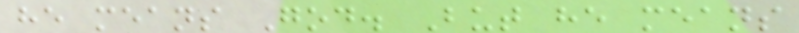he means God. But he means
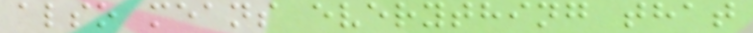also means everything that
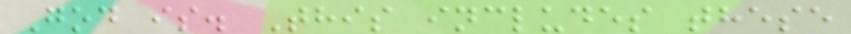God is. This includes these
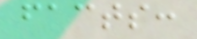facts:
